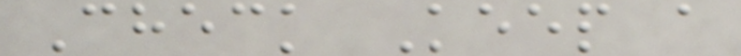Check Keep a
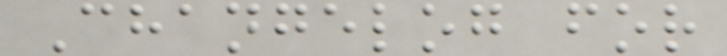Changelog for
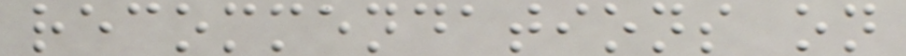recommendations on
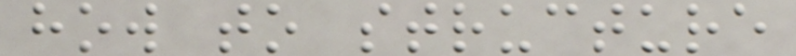how to structure
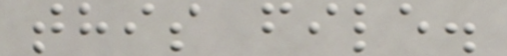this file.
